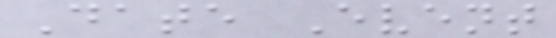Date Event
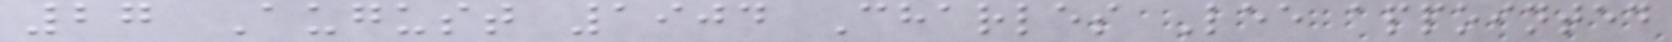27 August 1904 Charles Lee appointed
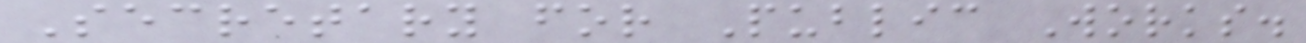Secretary for Public Works.
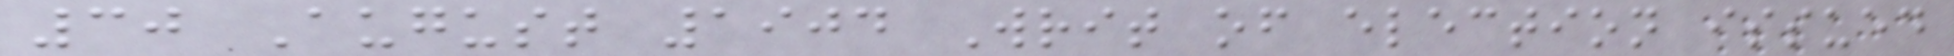30 August 1904 Writ of election issued
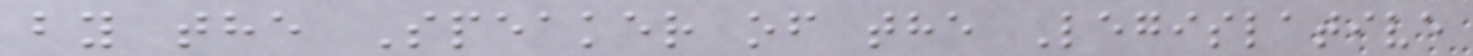by the Speaker of the Legislative
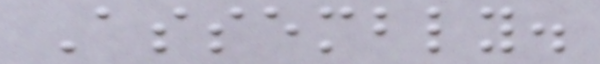Assembly.
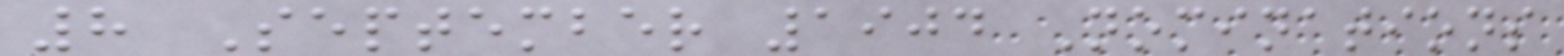8 September 1904 Nominations
